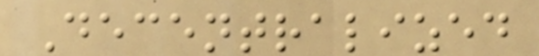Decentralized
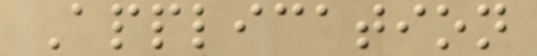Application
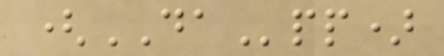(DApp)
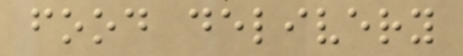food delivery
